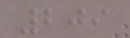209
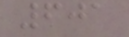601
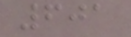601
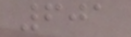601
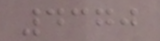4370
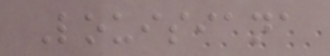Louisiana
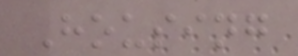Housing
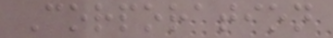Corporation
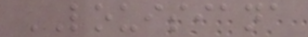LOUISIANA
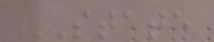STATE
